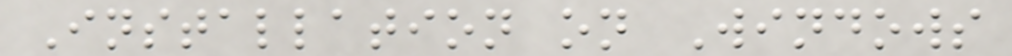Installation on Windows
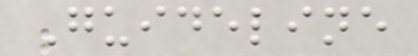Guideline
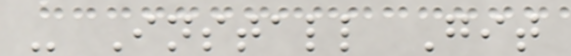- Install Git
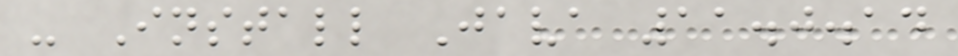- Install Java 11.0.14
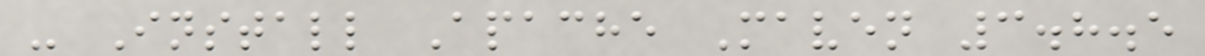- Install Apache Maven 3.8.5
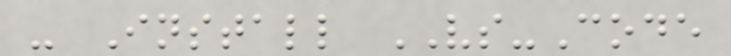- Install VS-Code
